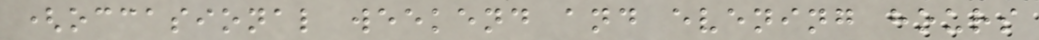(occasional weekend and evening hours
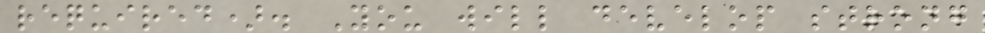required). You will develop strong
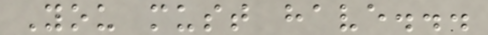You must have...
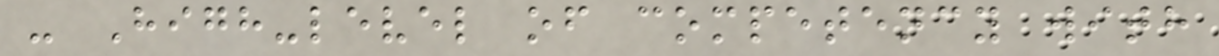- High-level of competency with
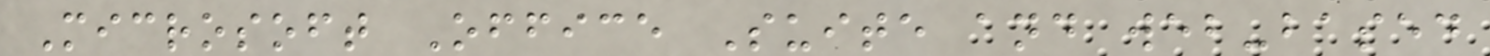Microsoft Office Suite and web-based
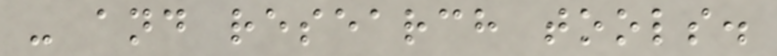- and research tools.
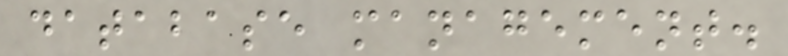database management.
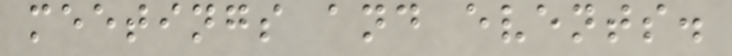meetings and events.
